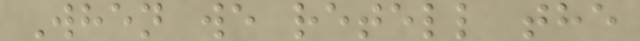When we retell the
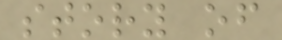story of
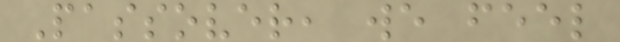Passover, we feel
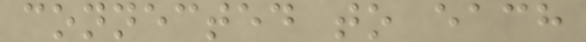connected to each
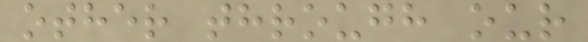other through our
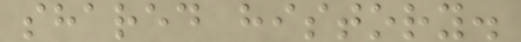shared history.
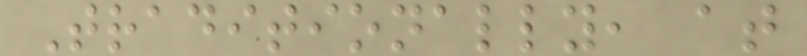Traditionally, at
